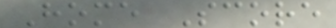Home Score
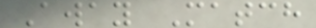Away Match
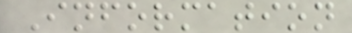Information
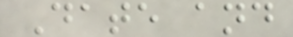Date and
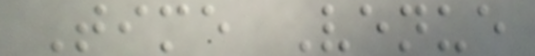Time Venue
